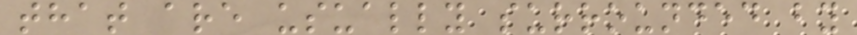that are usually surrounded by
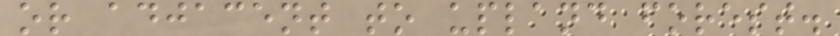or adjacent to upland forest.
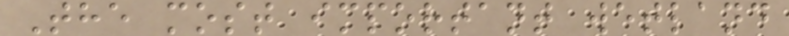The most important wetland
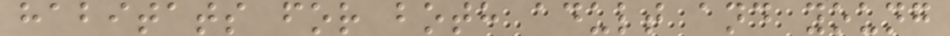habitats for both adult and young
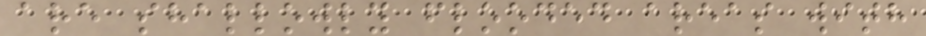are shallowly flooded areas with
